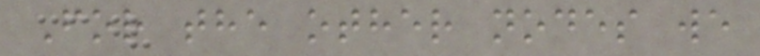For the other nodes we
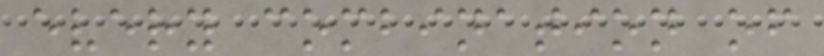every combination of
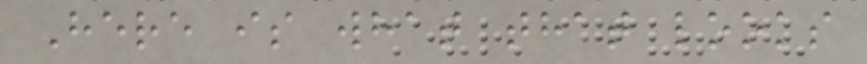Here is what that looks
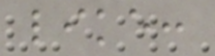like:
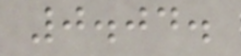0.04.
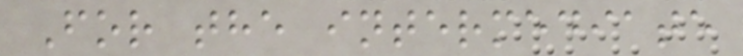For the intermediate
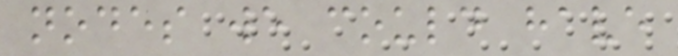nodes we could have
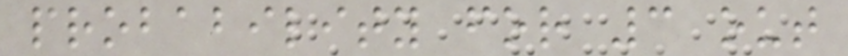probability for 3 out
